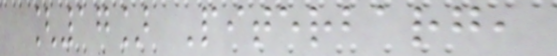[17] Piterbarg,
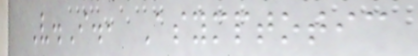V.I., Asymptotic
